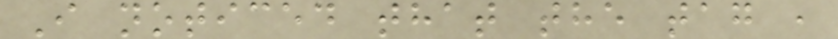I noticed that the tag ,
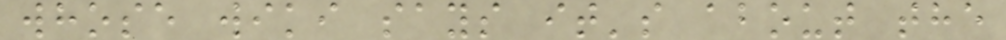whose wiki says it's about the
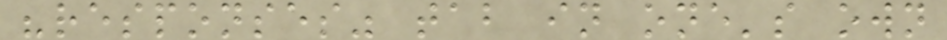"responses" tab in one's own
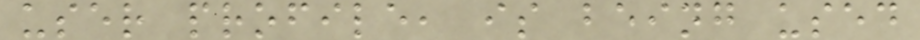user profile, is being used
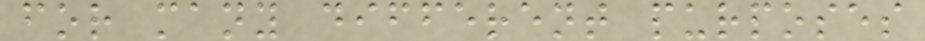for many different purposes
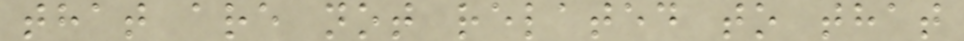that are not related to that
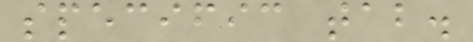specific tab.
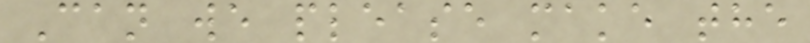Can we please make the
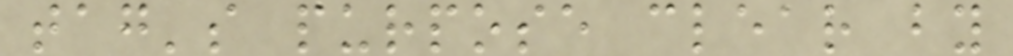tag's purpose clear by
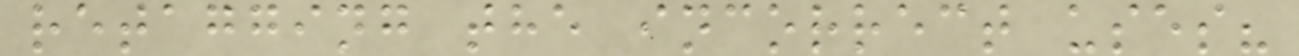retagging the incorrect uses?
